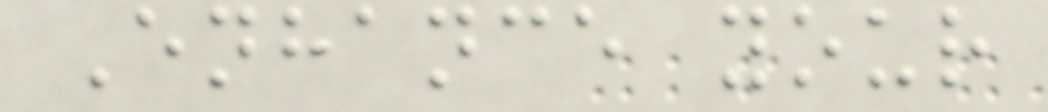Enhance your
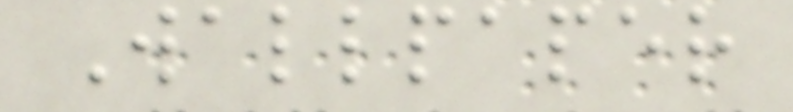Wallpaper
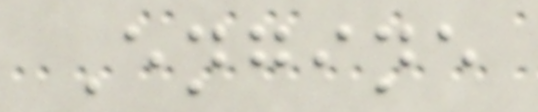Engine
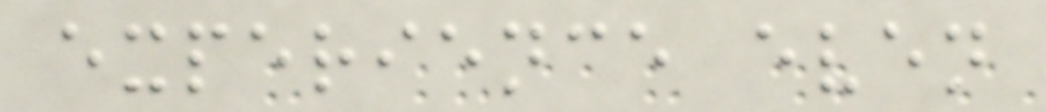experience even
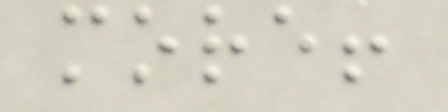more!
